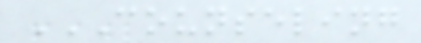COUNSELING
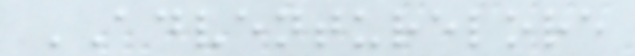ADVENTURELORE
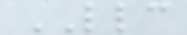LLC
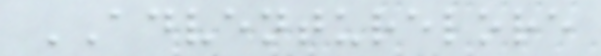ADVENTURELORE
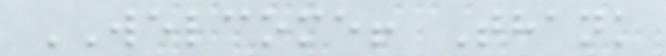WELCOME! Thank
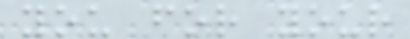you for your
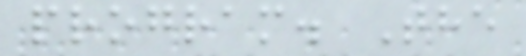program. The
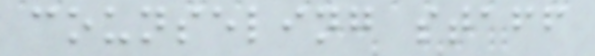counseling staff
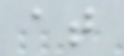at
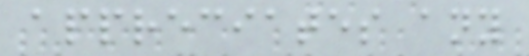appreciates any
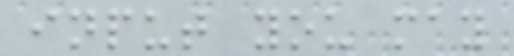input you may
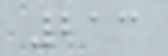213
